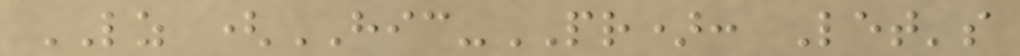LZ (HIC-PR): Let's
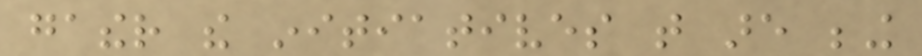gather the initiatives that are being
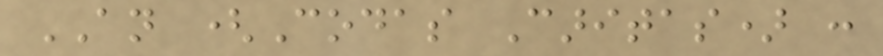AN (Codas Caritas) :
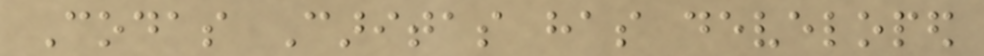Codas Caritas has developed
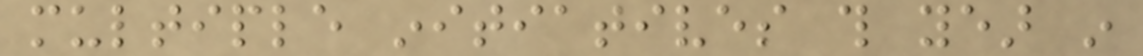multiple initiatives this year in
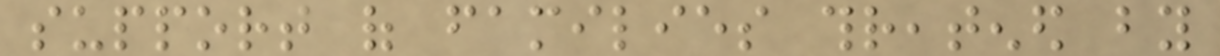support of families threatened by
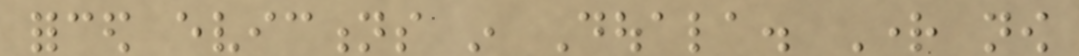forced evictions in Douala. Right now
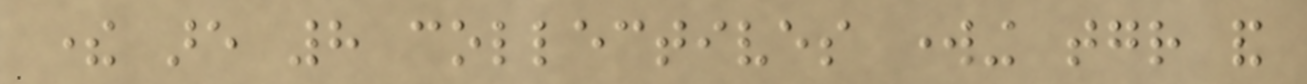there are 8 collectives working together and
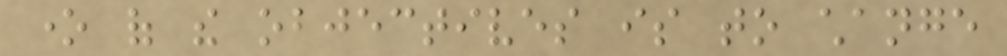one of the objectives is to change
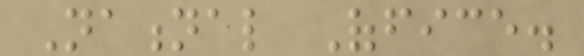National Office.
